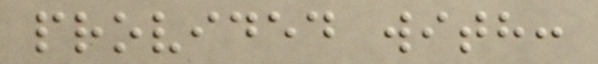provided with:
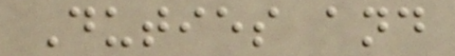Duties and
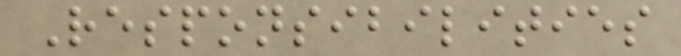Responsibilities
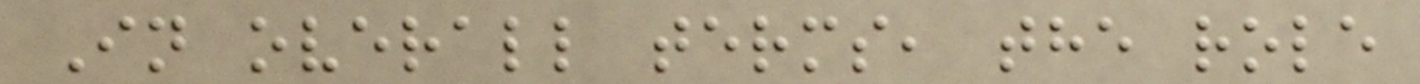In overall terms, the role
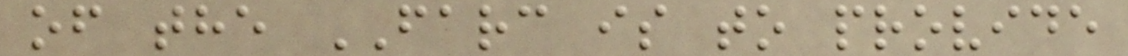of the FARC is to provide
